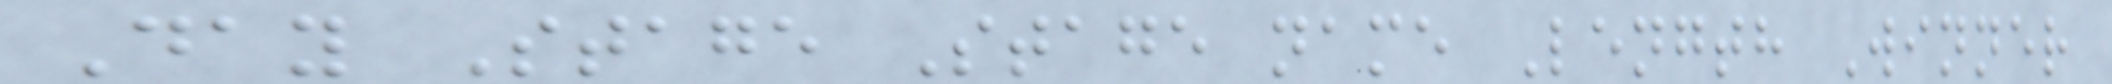Day Stage Stage name Length Winner
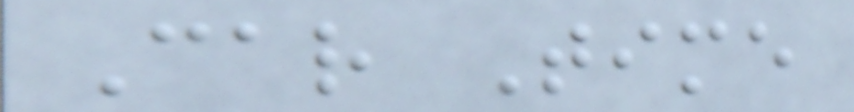Car Time
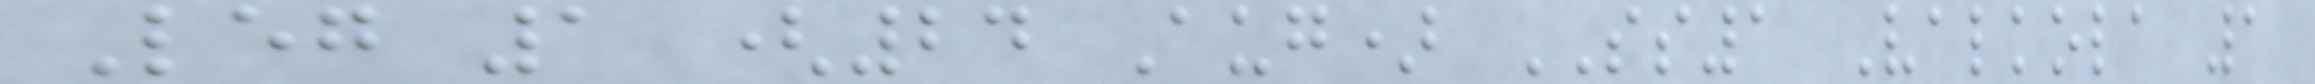Leg 1 (24 Aug) SS1 Valkola 1
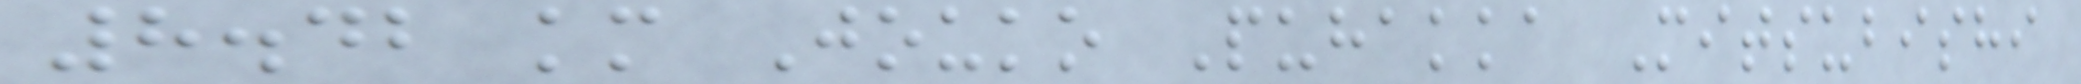8.42 km Jouko Puhakka Mitsubishi
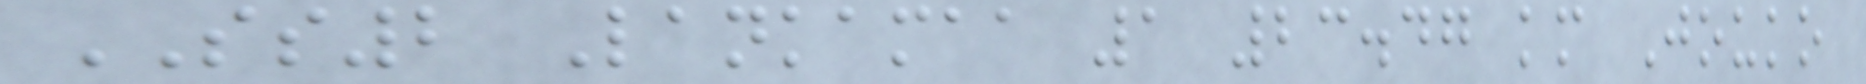SS2 Lankamaa 1 23.47 km Jouko
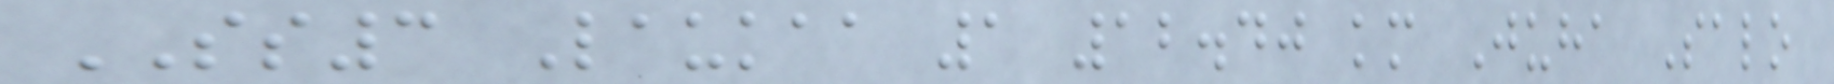SS3 Laukaa 1 12.40 km Juha Salo
